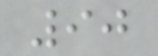90
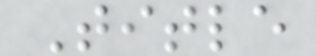Title
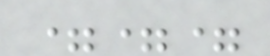===
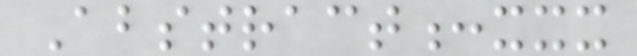Abstract:xxx
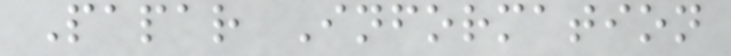Papar Information
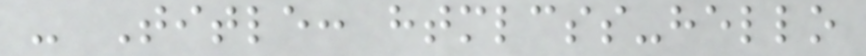- Title: htmlcss-hello
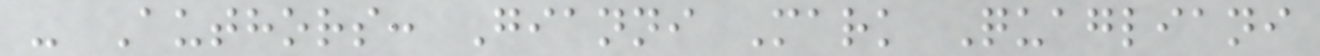- Authors: Gianni Mark Quagliani
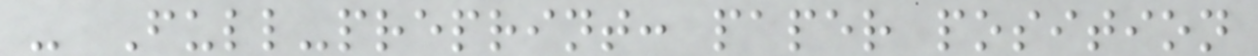- Full-preprint: paper position
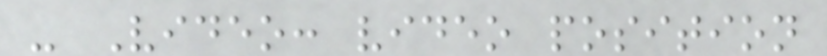- Video: video position
